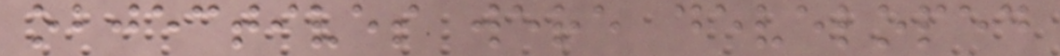objectives were developed
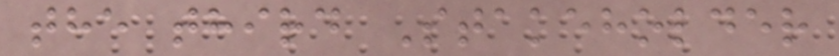the third Stakeholder
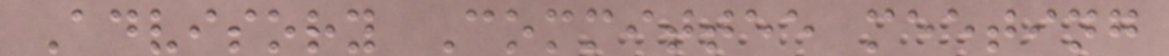Advisory Committee meeting
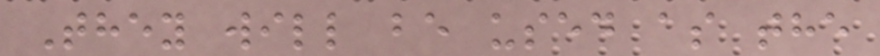They will be used as the
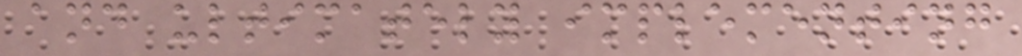and ultimately implementing
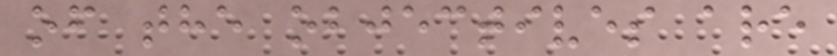of the objectives are
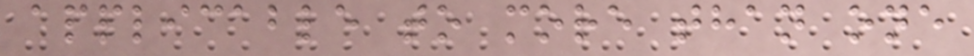applicable to more than one
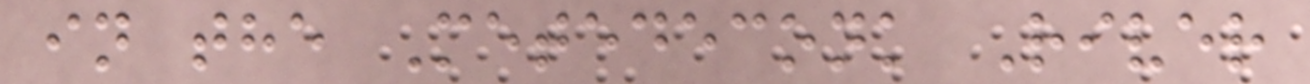in the Metedeconk River
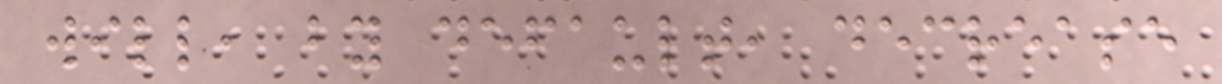will, by default, decrease
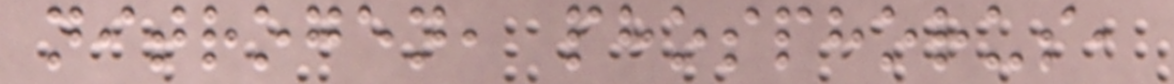nitrogen, phosphorus,
